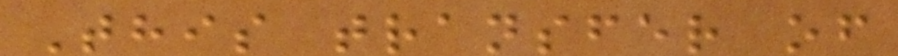This transfer of
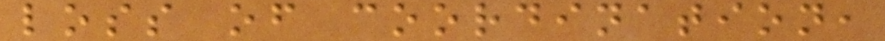loss of coordination,
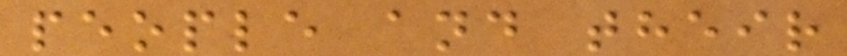people and their
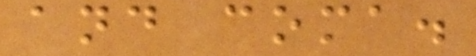and coma.
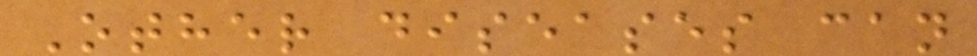Other diseases can
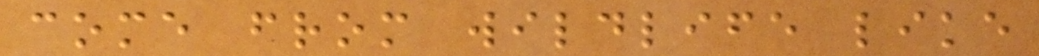come from wildlife like
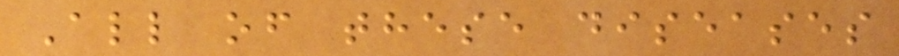All of these diseases
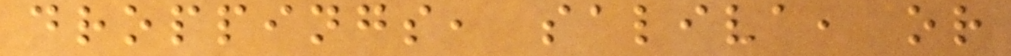droppings, saliva, or
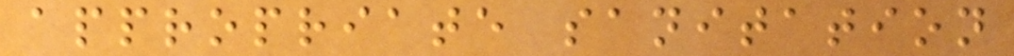appropriate sanitation
